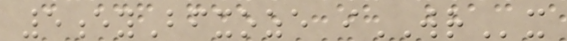5eyBfxoze iWRx
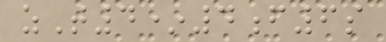zT4*4f6s
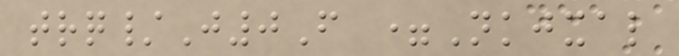trq/J0F =Nkjxal
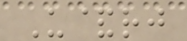U&rj
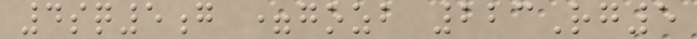4sq5g =gozb 223Rg5
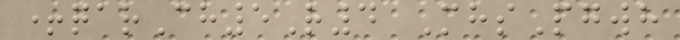+qarCh5R4 MhsPgwh
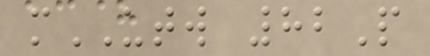mUTW 82P
